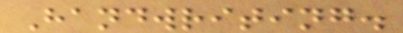Handwriting.
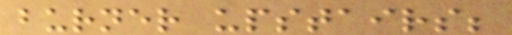burner upstairs;
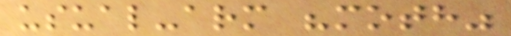usual-arm "moth"
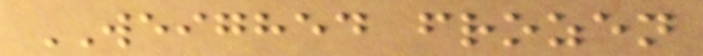WEIGHED frozen
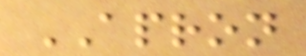APRON
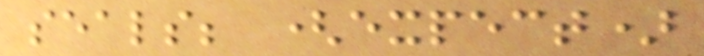seals; (expect)
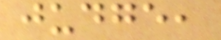judge,
